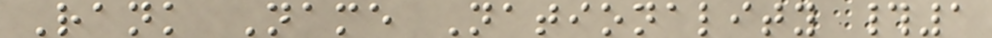Rank Name Nationality #1
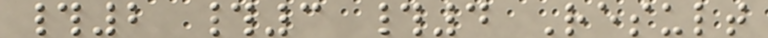#2 #3 #4 Result
